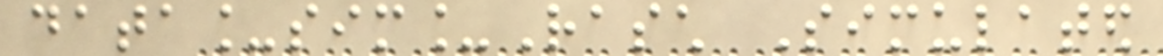data_sim_Rasch Simulated
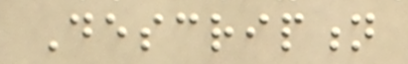Description
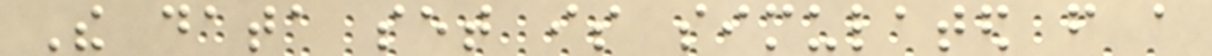The data set is simulated from a
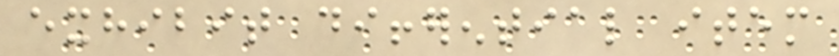exhibit differential item
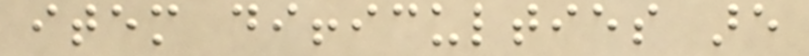item difficulties are
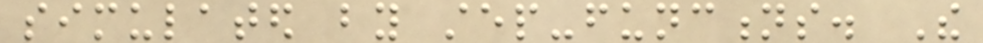simulated by step-functions. The
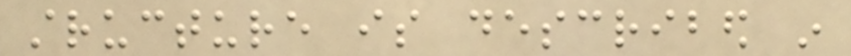structure is described in
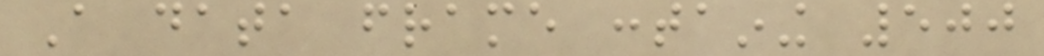A data frame containing 500
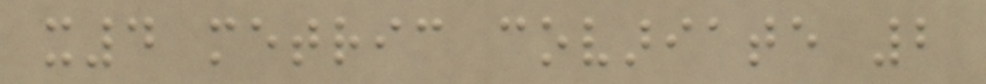x4 metric covariate 2
